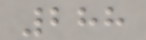288
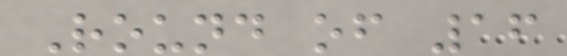Round of 16
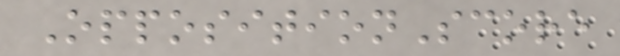OppositionScore
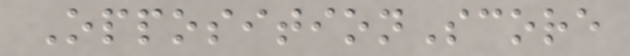OppositionScore
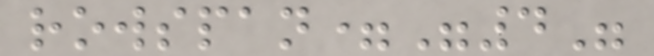rowspan="4"
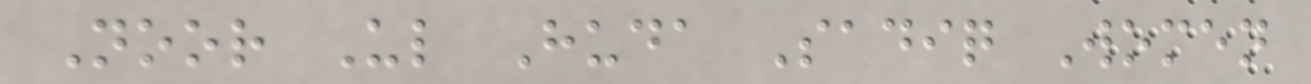Noor Ul Huda Sadiq Women
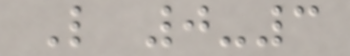L 0-3
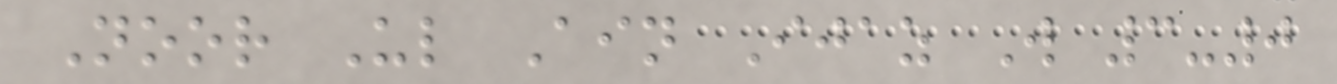Noor Ul Ain Ijaz W 3-0
